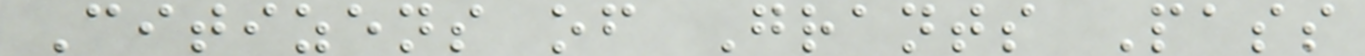Citizens of Grants Pass
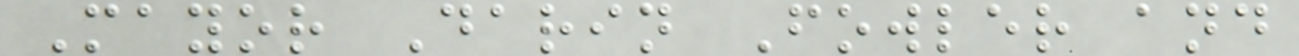Mayor Darin Fowler and
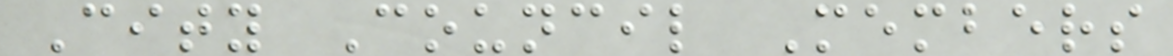City Council Members
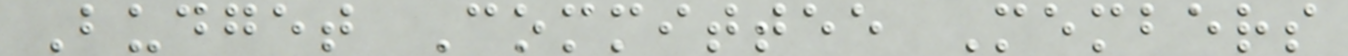Budget Committee Members
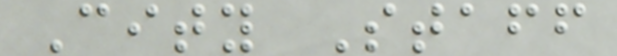City Staff
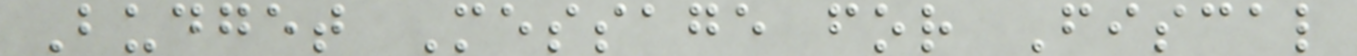Budget Message for Fiscal
